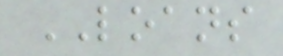LOANS
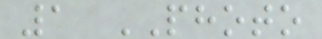1 PHOTO
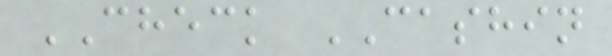CHECK CASHIN
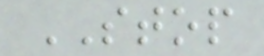STOP
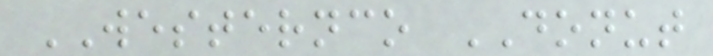WESTERNCO DONUT
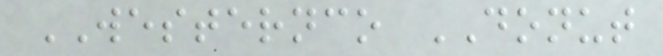WESTERNCO DONUT
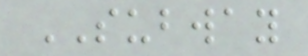SUBWAY
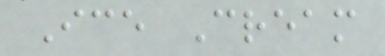Ice Cream
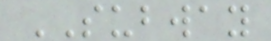SUBWAY
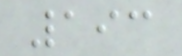193
